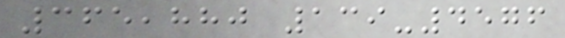365,880 139-4576
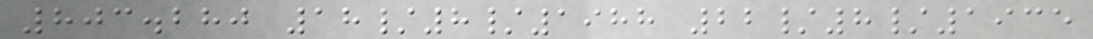803.280 18/8/1988 22/8/1935
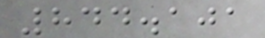844.101
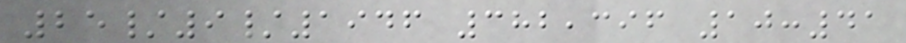25/9/1946 382,396 10:41
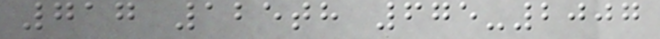717 125th 675-2007
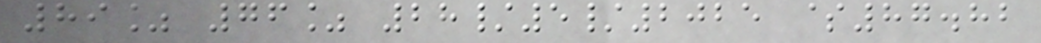89% 76% 28/5/2025 $87.82
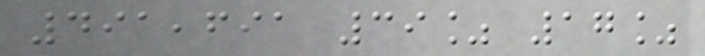491,691 39% 17%
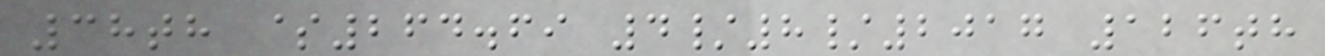38th $264.69 4/8/2017 126th
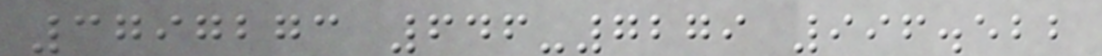3797273 646-7279 996.522
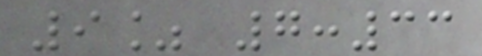9% 7:33
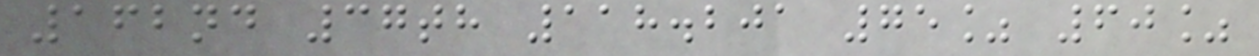162nd 37th 118.201 75% 60%
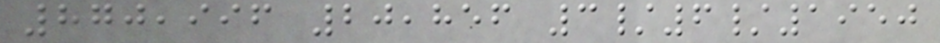870,996 20,856 3/6/1950
